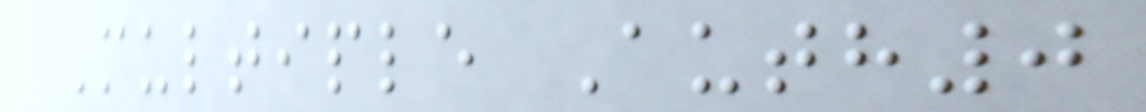Multiple Auth0
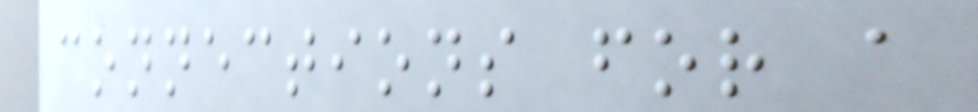connections for a
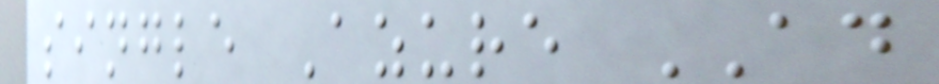single Azure AD
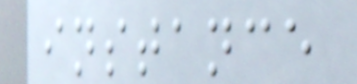instance
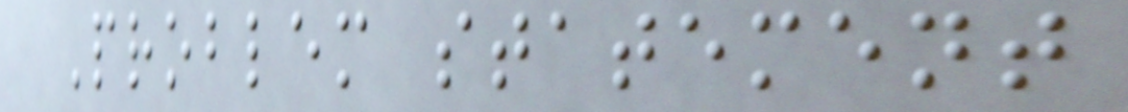Problem statement
